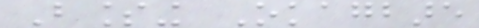Blessing Okagbare
